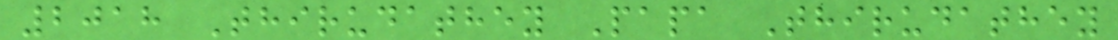2018 Thirudathey Papa Thirudathey
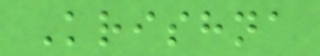Krishna
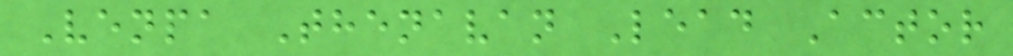Venpa Thenavan Lead Actor
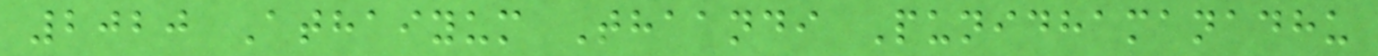2020 Athaiyum Thaandi Punidhamanadhu
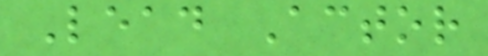Lead Actor
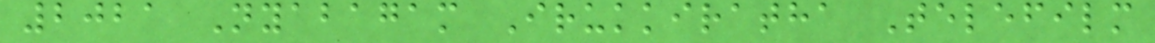2021 Nyabagam Irukkiratha Telefilm
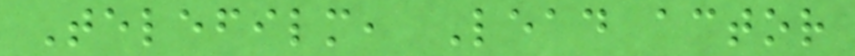Telefilm, Lead actor
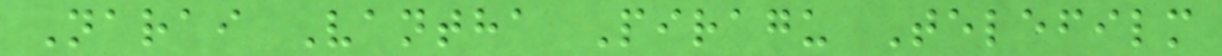Narai Vantha Piragu Telefilm
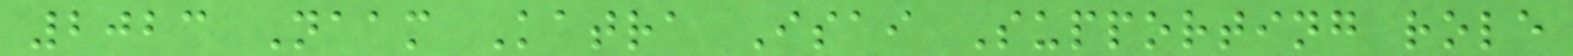2023 Naam Katra Isai Supporting role
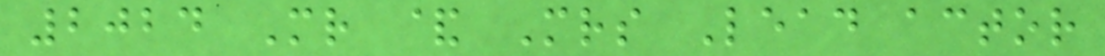2024 Mr & Mrs Lead actor
